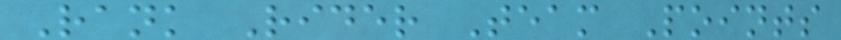Rank Rider Team Points
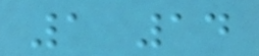1 14
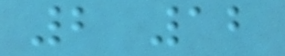2 12
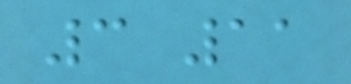3 11
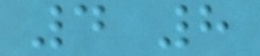4 8
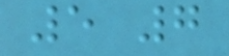5 7
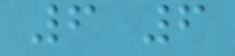6 6
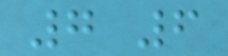7 6
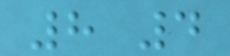8 4
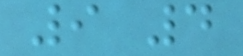9 4
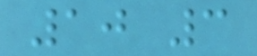10 3
